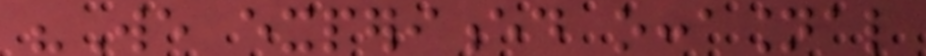"We experienced occasional
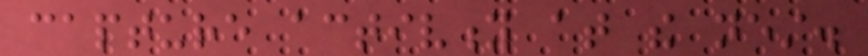capture activity at the nest.
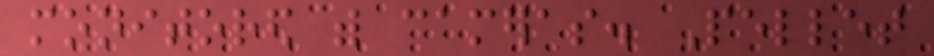monitored with cameras. Pellet
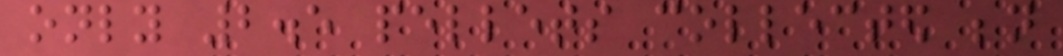only 2.5 pellets collected beneath
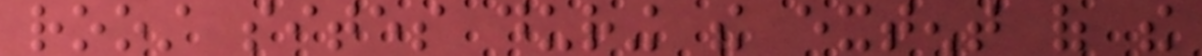roost sites during the extent of the
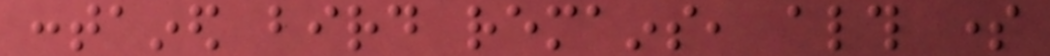contained bird remains, although some
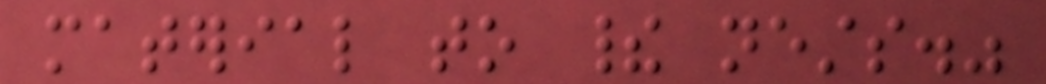material to their nests."
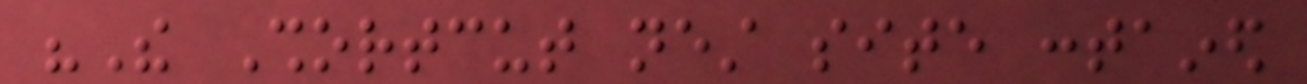"The Shortcut nest site contained
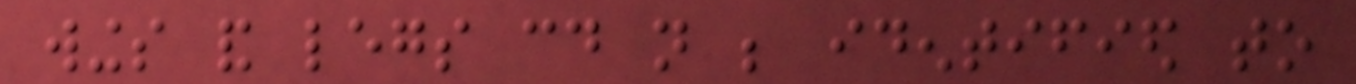wings and legs could not be identified to
